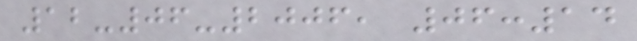12-06-2006, 06:14
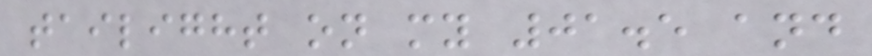tailight on my 01.5 and
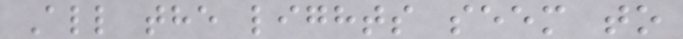All the lights seem to
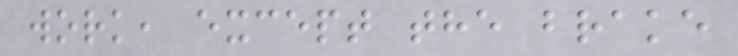work, except the brake
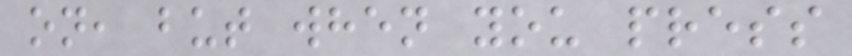on, but when you press
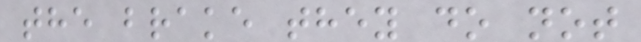the brake they do not
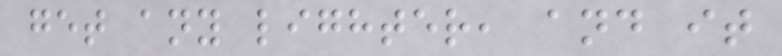get any lighter, and it
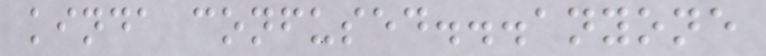kinda confused...anyone
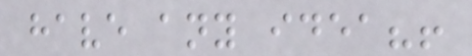have any idea?!
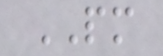PM
